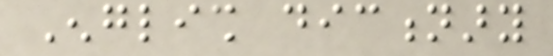English dictionary
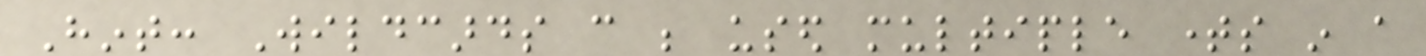Hint: Wildcards can be used multiple times in a
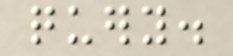query.
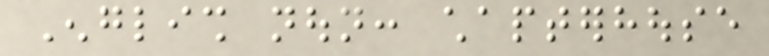English noun: chapterhouse
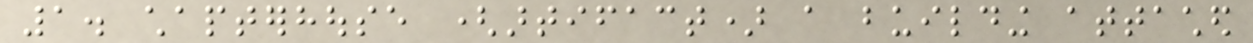1. chapterhouse (artifact) a building attached
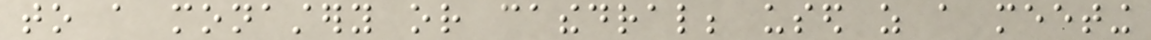to a monastery or cathedral; used as a meeting
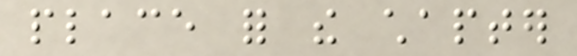place for the chapter
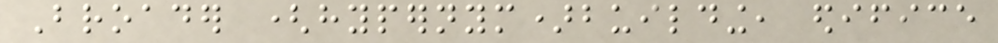Broader (hypernym)building, edifice
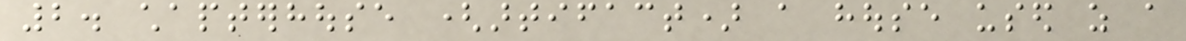2. chapterhouse (artifact) a house used as a
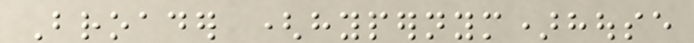Broader (hypernym)house
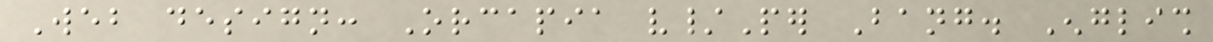Web design: Orcapia v/Per Bang. English
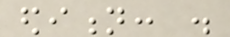edition: .
